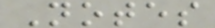Notes
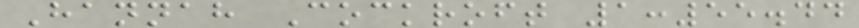Hannah Cockroft 1:55.44
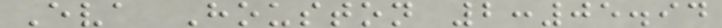Eva Houston 2:05.94
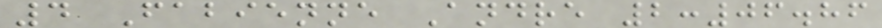4 Fabienne Andre 2:06.86
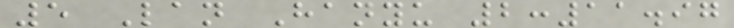5 Lan Hanyu 2:11.97
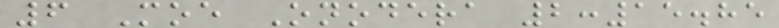6 Moe Onodera 2:15.85
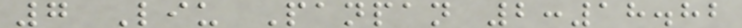7 Liu Panpan 2:18.82
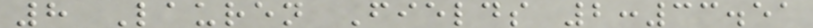8 Lauren Fields 2:33.51
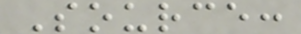Source:
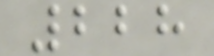228
